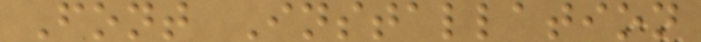Font Installation
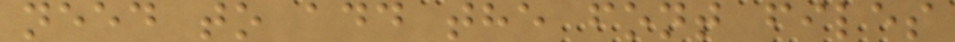need to add the font files
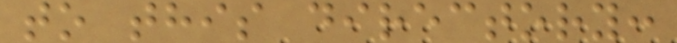to this directory:
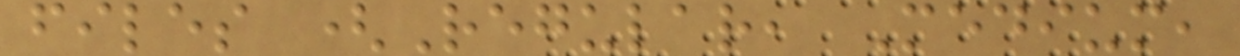files (Regular, Medium,
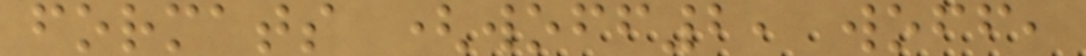formats (woff2, woff,
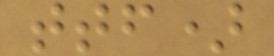ttf)
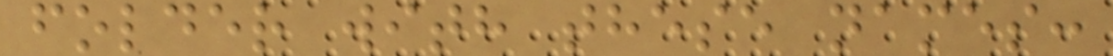folder with these names:
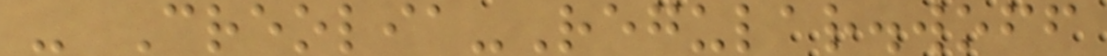- Creolia-Regular.woff
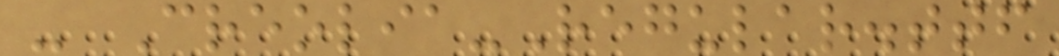- Creolia-Regular.ttf
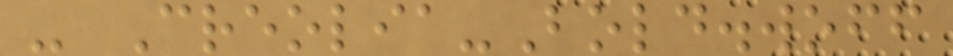- Creolia-Bold.woff
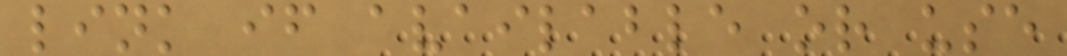link if available or use
